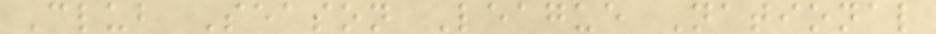Club Season League National
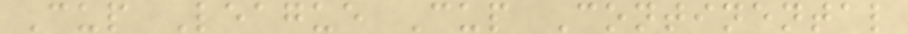Cup League Cup Continental
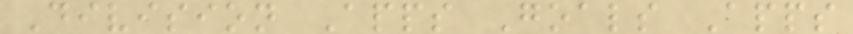Division Apps Goals Apps
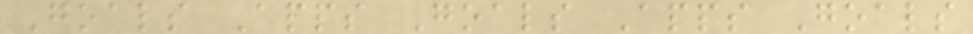Goals Apps Goals Apps Goals
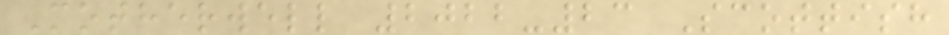Motherwell 2022-23 Scottish
